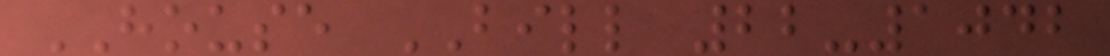HOUSE BILL 22-1042
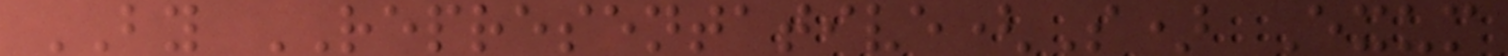BY REPRESENTATIVE(S) Exum
